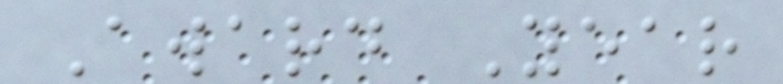Award Year
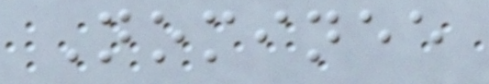Nominee
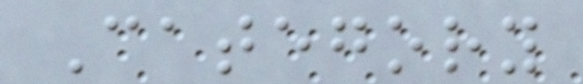Category
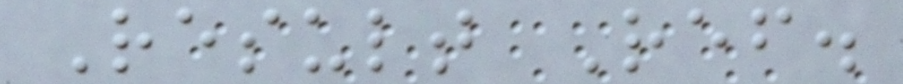Result Ref.
